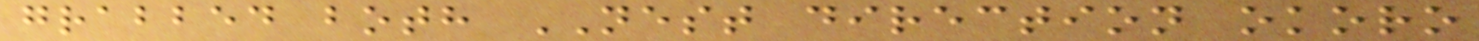grabbed both NEST direction okoro
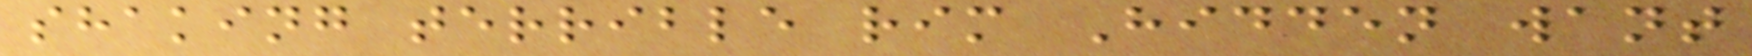shaking terrible rim Hidden want
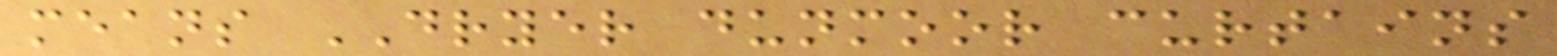means DRYER dunmoor curtains
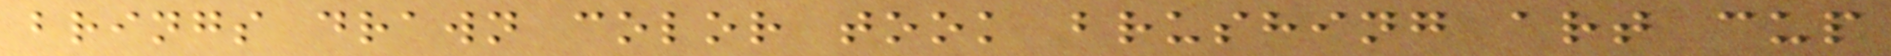brings drawn color took brushing art cup
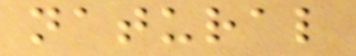natural
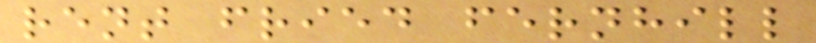rent fried fernhill
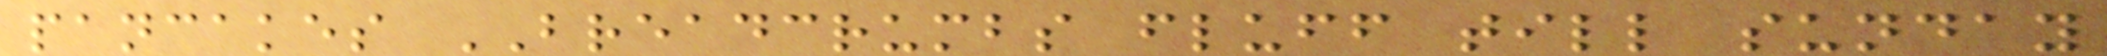pancakes BREADCRUMBS fluff till sunday
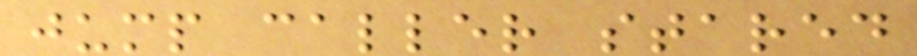jump caller stared
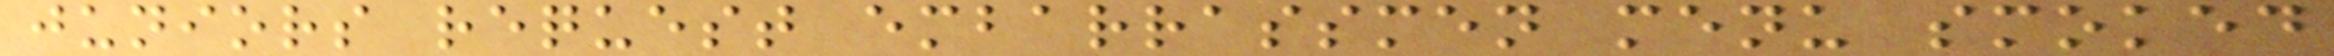juniors request embarrassmen menu smoked
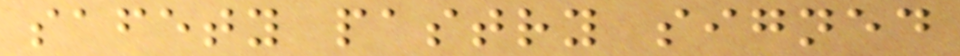safety pastry signed
